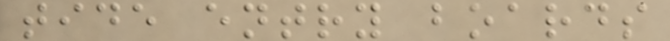tide entry boards
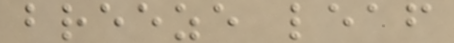breeze leaf
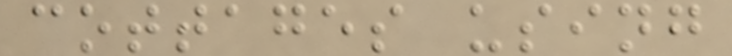cottages using
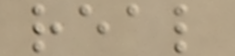real
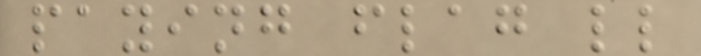paying flag ll
